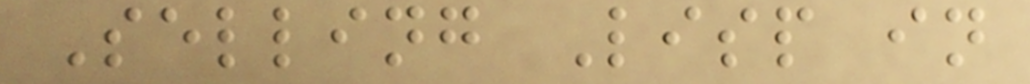Selling Lisp in
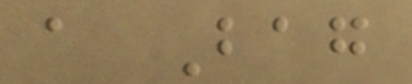a Bag
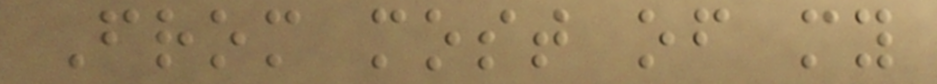From most of my
